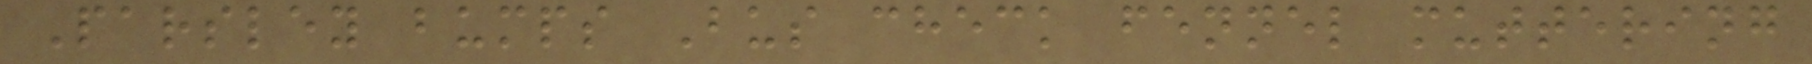Parsley bumps Bus check fennel muttering
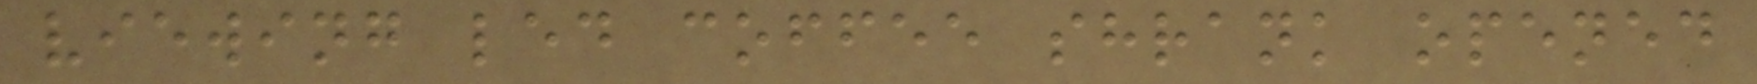viewing led coffee shrank opened
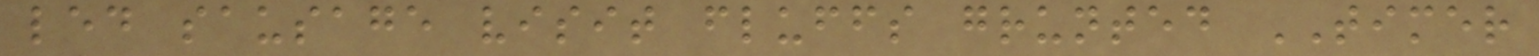led sausage visit fluffs grunted TIMER
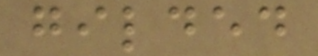gilded
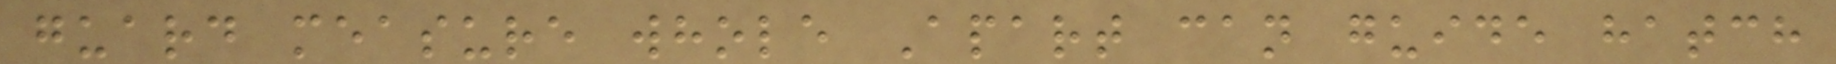guard measure whole Apart can guide hatch
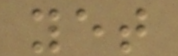yet
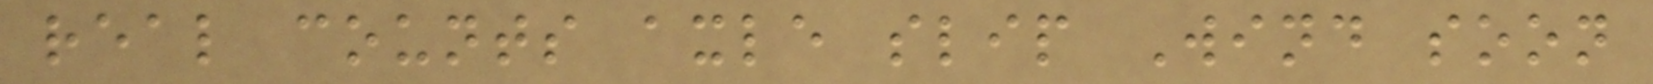real counts axle slip Wind soon
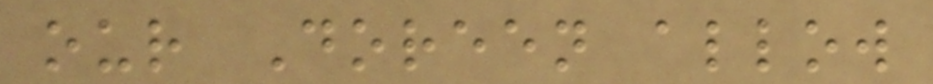our Doreen allow
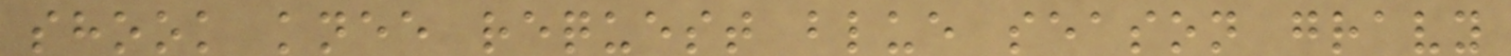shook knee request blue season gravy
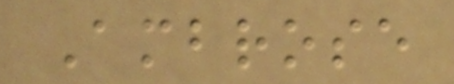Ambrose
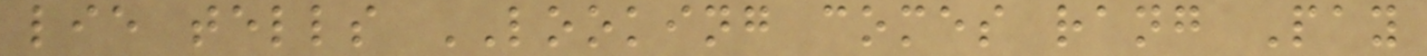lie tells LOOKING comes rang Pay
